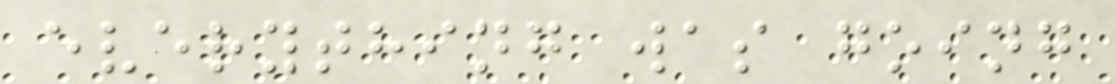everything was going
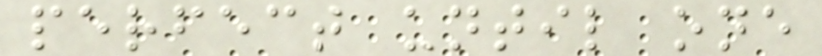perfect until one
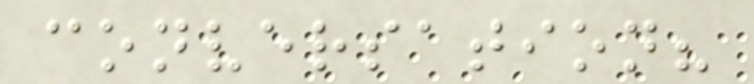conversation?
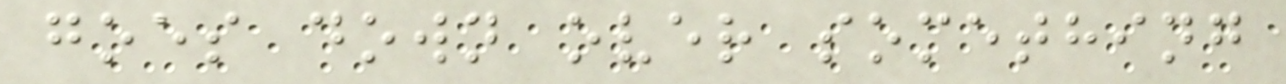goes down over something
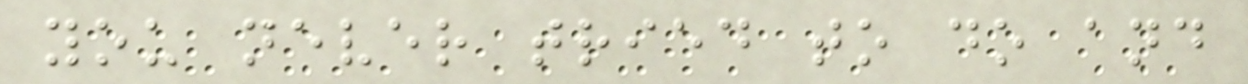you never tried to do and
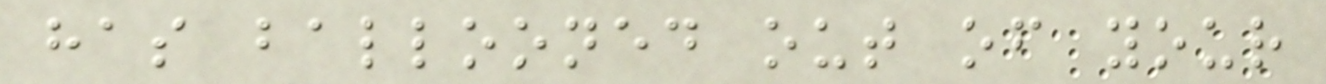has ballooned out of your
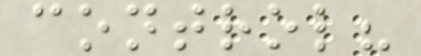control?
